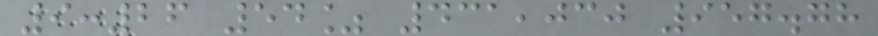9:26 54% 431,030 957.78
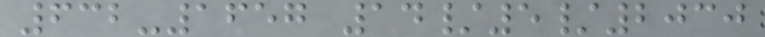632-1657 14/5/2030
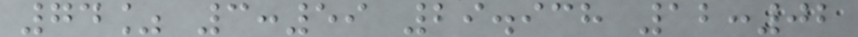74% 3:59 29.938 12:02
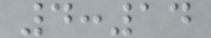4:14
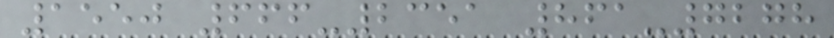1550 666-2351 861-7278
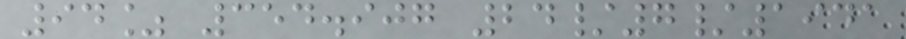94% 354.907 24/7/1941
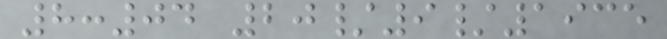8:04 20/9/1935
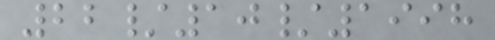22/10/1998
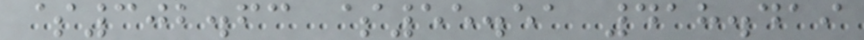$302.63 $55.51 418.419
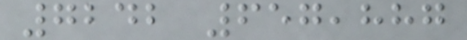7242 657,887
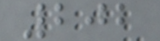202
